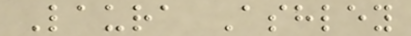Laura Ashley
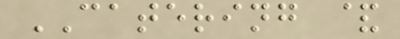CATERING &
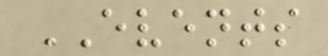EVENTS
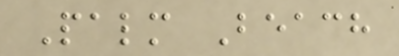Palm Beach
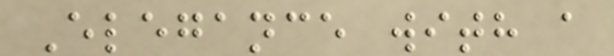Elegance with a
